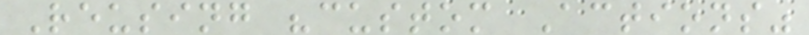Reusing "custom Actions"
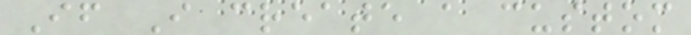If I create a custom
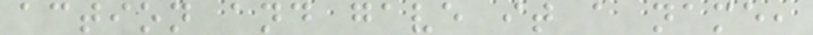action and gave it a name,
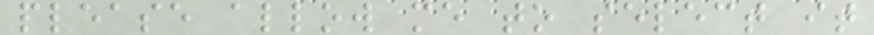please allow me to select it
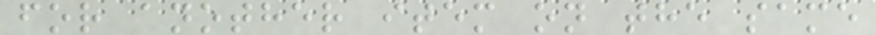for another item on the same
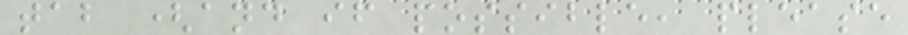tab (and if possible, please
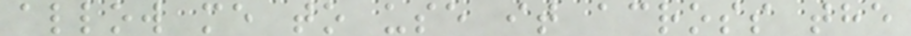allow me to use it across the
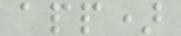app)
